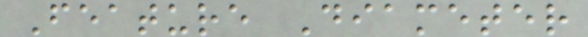Feature Diameter
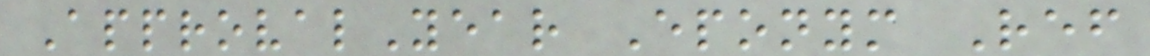ApprovalYear Eponym Ref
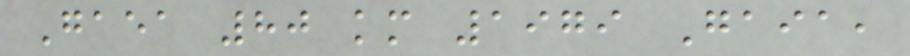Gaea 80 km 1979 Gaia,
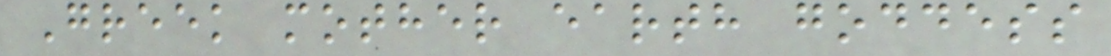Greek mother earth goddess
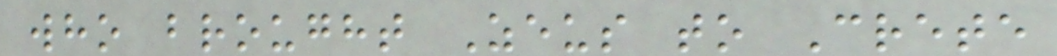who brought Zeus to Crete
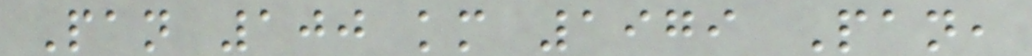Pan 100 km 1979 Pan,
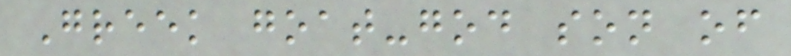Greek goat-god son of
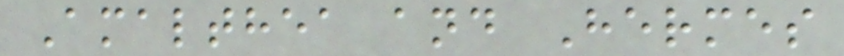Amalthea and Hermes
